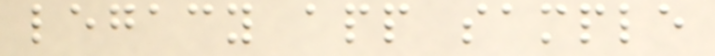legacy app sample
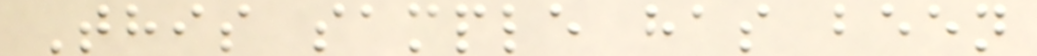This sample has been
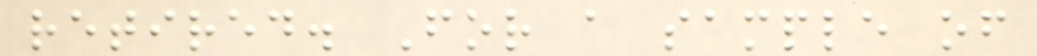retired. For a sample of
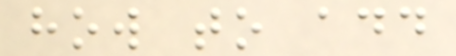how to add
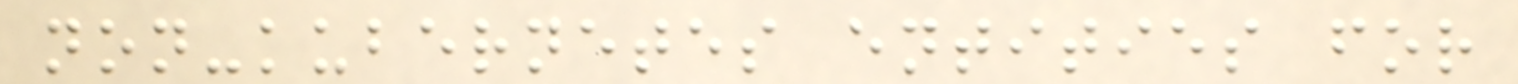non-kubernetes entities for
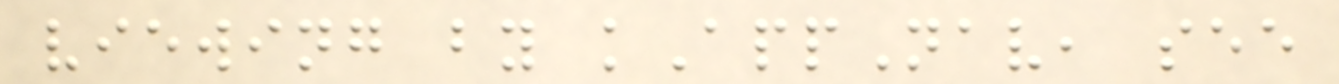viewing by kAppNav, see
